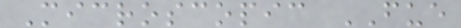Microscopic FUE
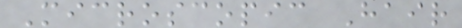Microscopic Hair
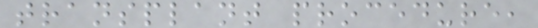transplant procedure,
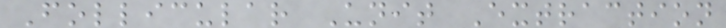Follicular Unit Extraction
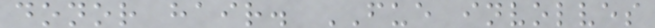donor hair. FUE involves
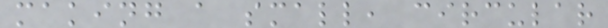making a small, circular
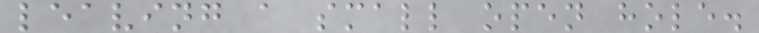leaving a small open hole.
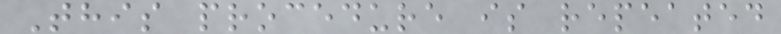This procedure is repeated
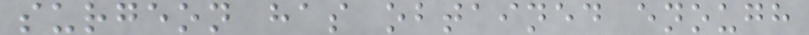surgeon has obtained enough
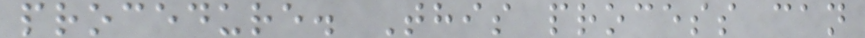procedure. This process can
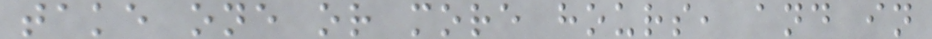take one or more hours, and in
